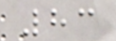83
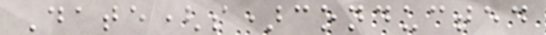Date(s)conducted
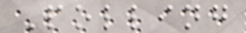Polling
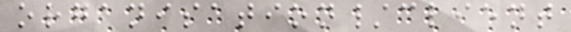organisation/client
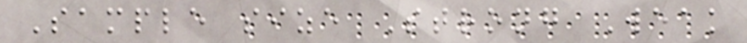Sample size Strong Weak
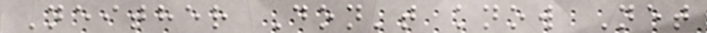Neither Don't know Net
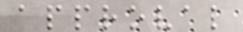approval
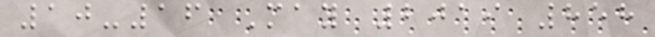10-16 May 2019 858
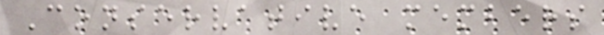Conservative members
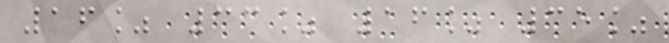16% 33% 16% 35%
